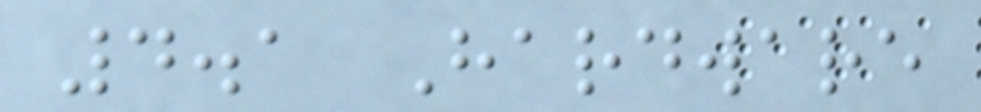4.1 Hardware
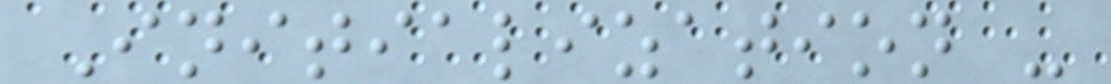Initialization -
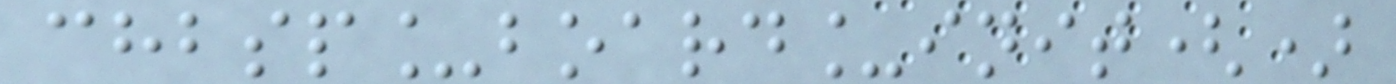chbsp_board_init()
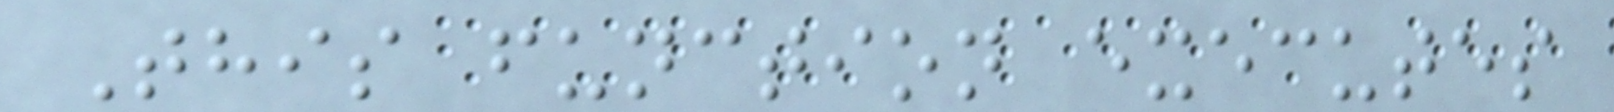This function executes
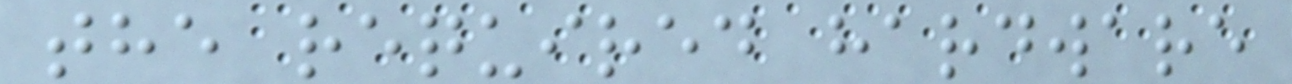the required hardware
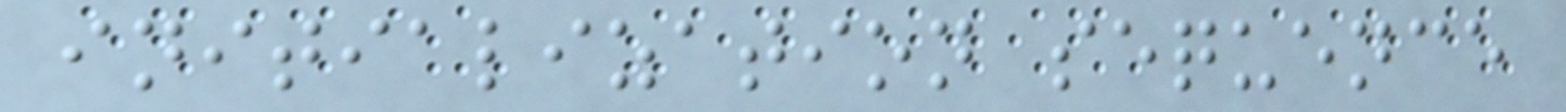initialization sequence
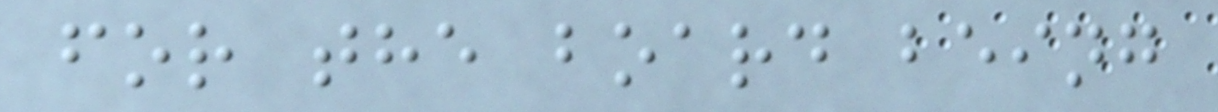for the board being
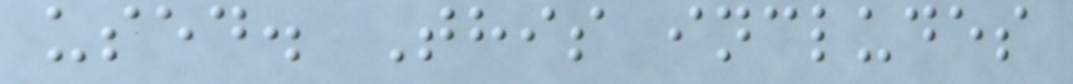used. This includes
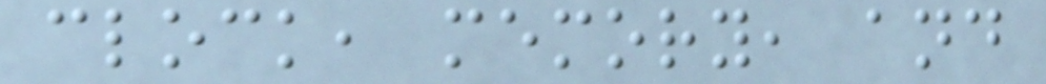clock, memory, and
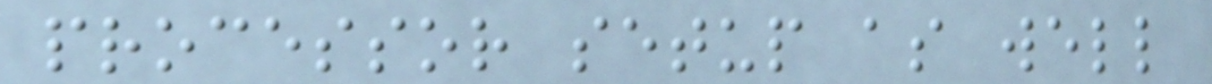processor setup as well
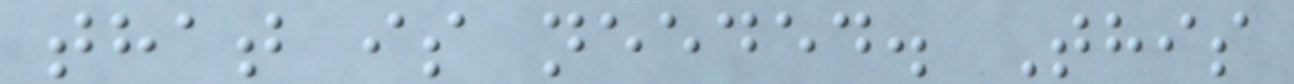that is needed. This
